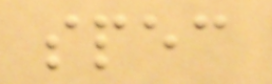spec
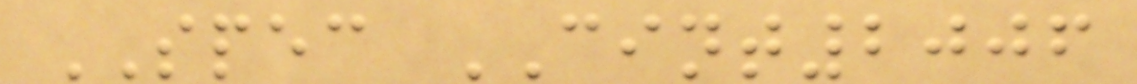SPEC CINT2006
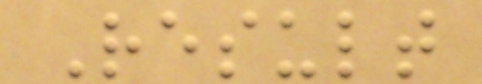Result
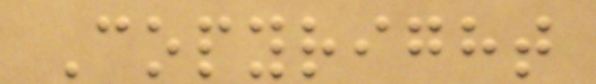Copyright
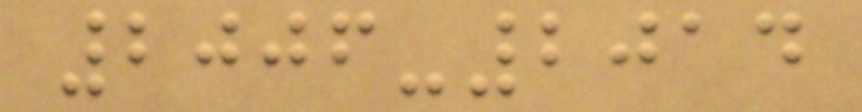2006-2014
